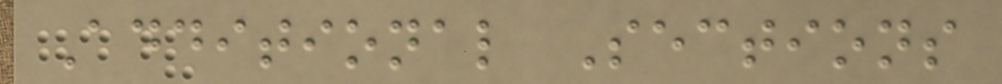Additional Sections
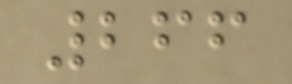266
